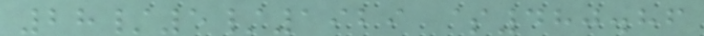28/5/1929 $480.86
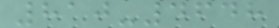810-4648
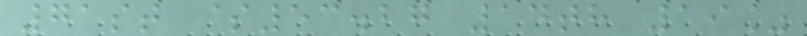71st $53.27 14th 19%
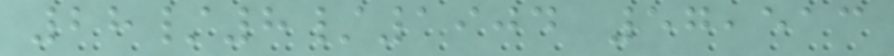28/8/1904 57,513
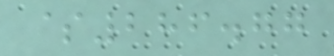$286.77
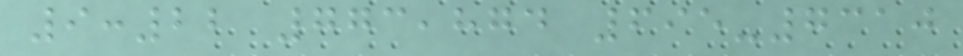9:22 773,874 695-7310
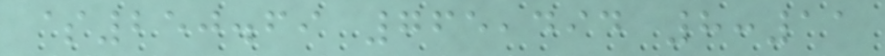$250.69 765,494 8:11
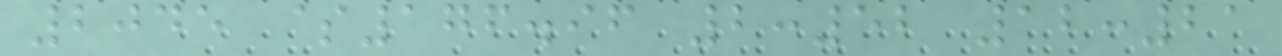2045 $176.96 2:52 12:21
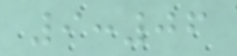9:06
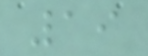19
